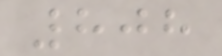808
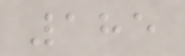185
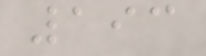193
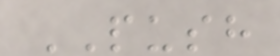PUSH
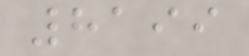8199
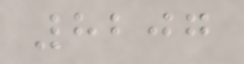8207
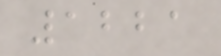1221
